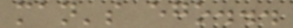man's ego...
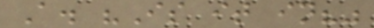A. "Is it in?"
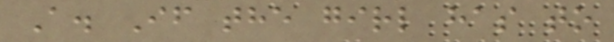A. If the girl has to
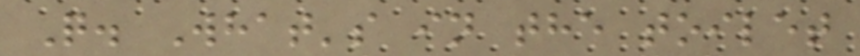Q. What's in the toilet
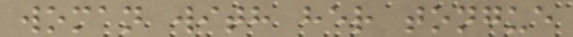woman with her tongue
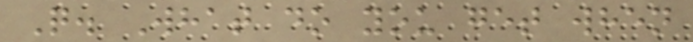Q. What do you get when
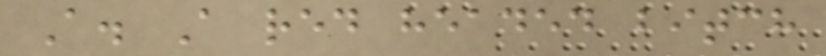A. A red headed bitch
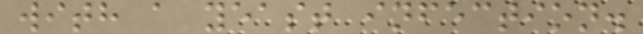with a yeast infection.
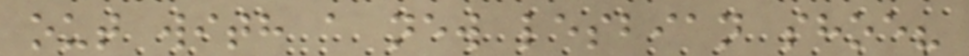out with a new lesbian shoe?
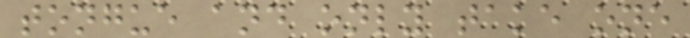tongue and only take one
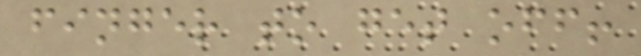finger to get off!
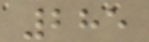285
